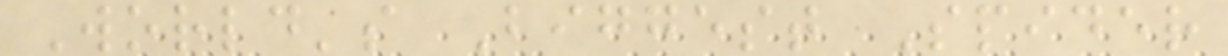World's Biggest Spider
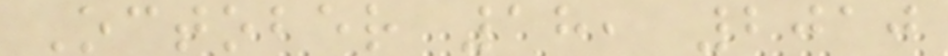October 18, 2010
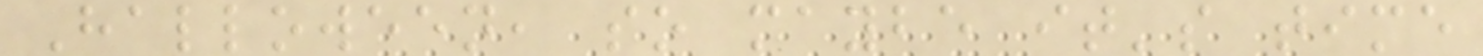Halloween, so maybe it's time
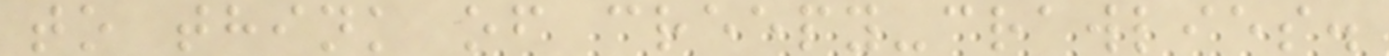to think of creepy-crawlies.
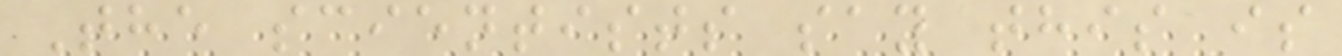The scientists say this is
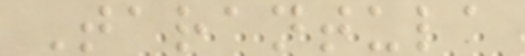Tarantula
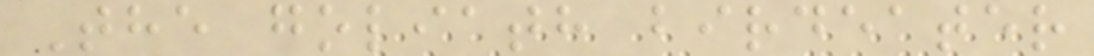The goliath birdeater
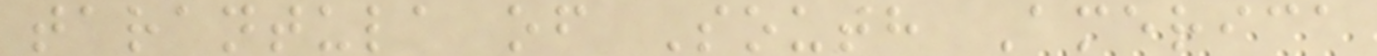tarantula of South America
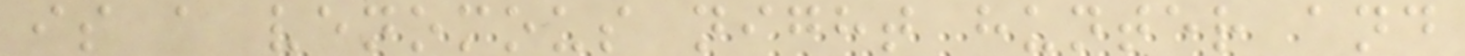is a venomous night hunter and
